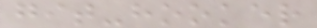git-hooker
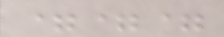===
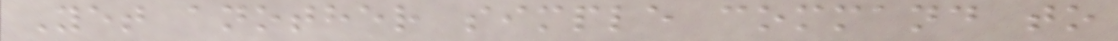Yet another simple command to
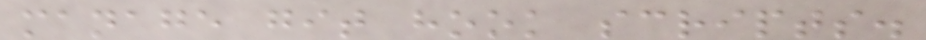manage git hook scripts.
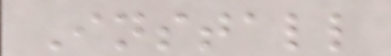Install
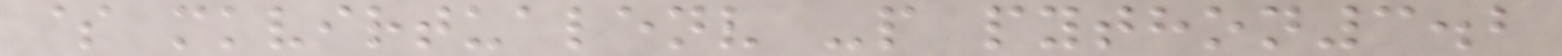$ mkvirtualenv -p python3.2
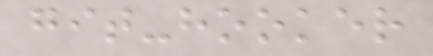git-hooker
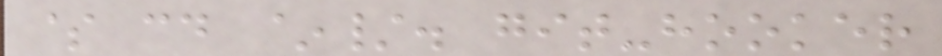$ cd ~/. git-hooker
